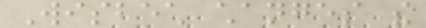Wisbech changes the
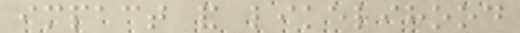impact and likelihood
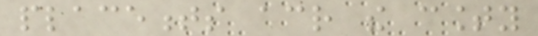placements across the county
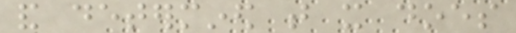and determined that it does
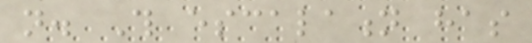not. This escalation has
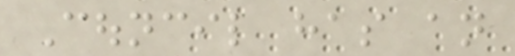Council has an
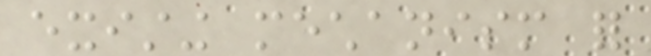existing mechanism for
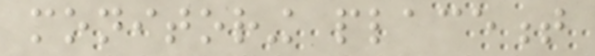monitoring placement
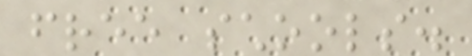free schools.
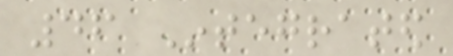46 Integrated
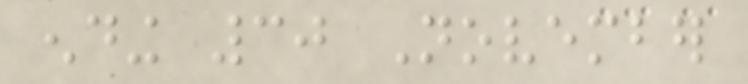ending 30 November
